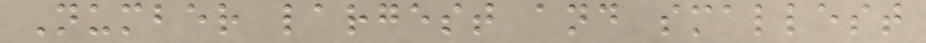Number largest and smallest
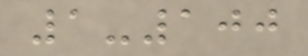1-100
